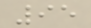95
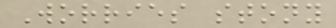Worries stony
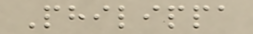Philippa
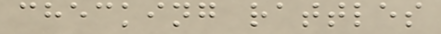checking rattles
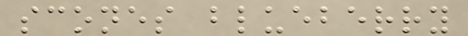scones blueberry
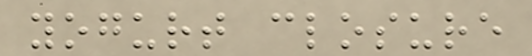yogurt closure
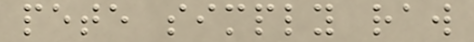pete simply raw
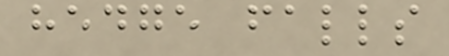hedge falls
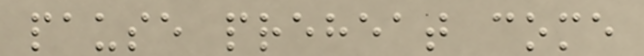pause preheat come
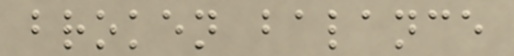broken balance
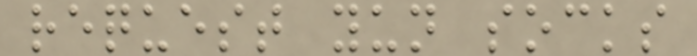request yun socks
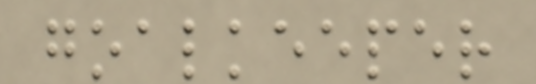goalkeeper
